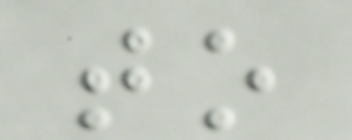to
